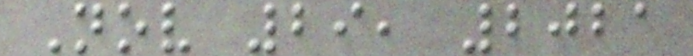Nov 29, 2021
